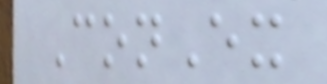ConEx
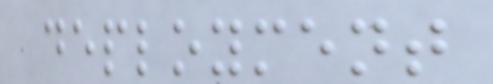deployment
